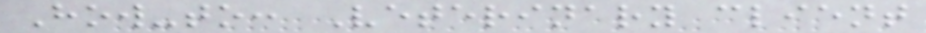How-to: Veterinary client
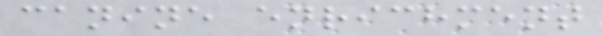canine enrichment
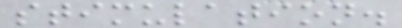stimulation.
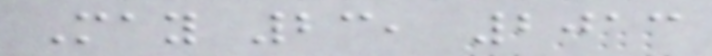May 23, 2013
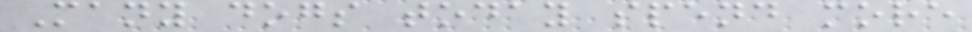Many dogs today spend more
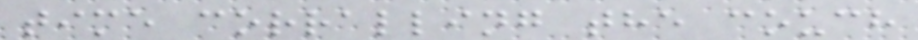time corralling the couch
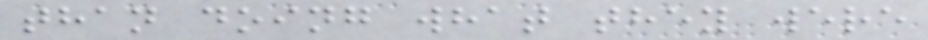than doing what they were
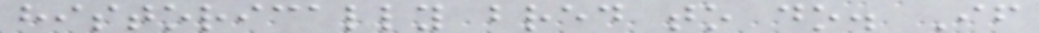historically bred to do. If
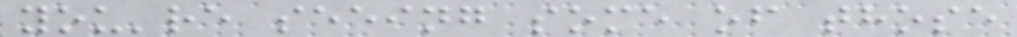you're seeing some of those
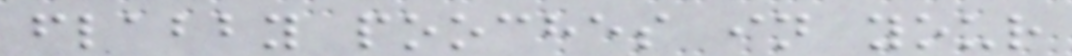flabby pooches in your
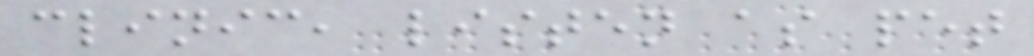clinic, listen as pet
